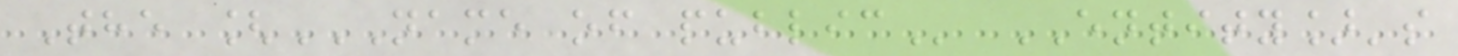The [NAME OF PUBLIC ENTITY]'s
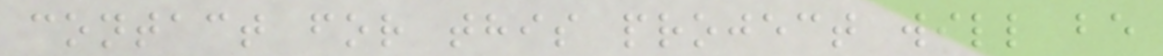contact for this project will be
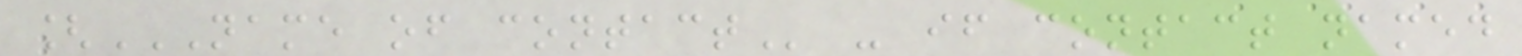[NAME OF CONTACT - if contact named
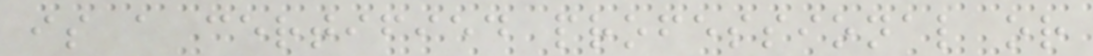is a certified professional or
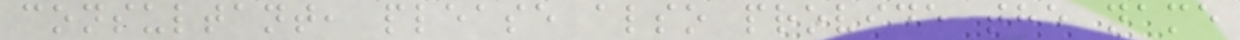consultant, please also provide the name
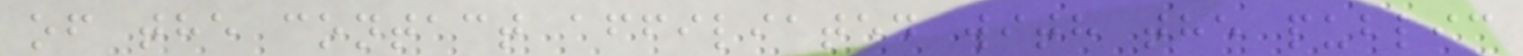of the contact affiliated with the public
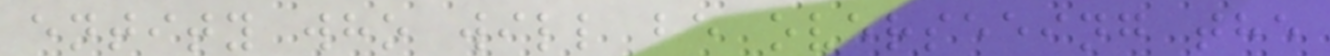entity who will be overseeing the
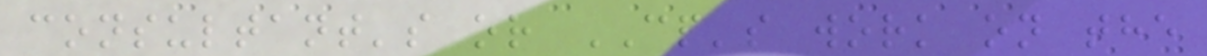consultant's or CP's work on the
